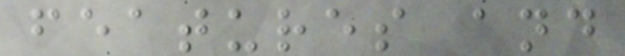features and
